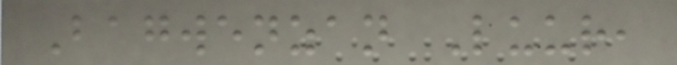Bagwenzan Luur,
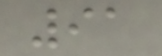91
